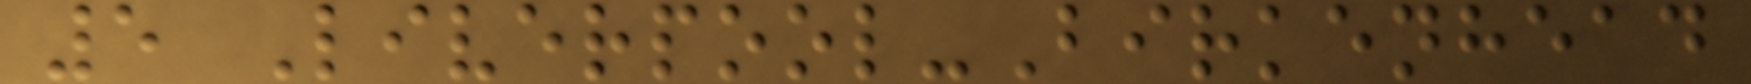5 Liverpool-Birkenhead
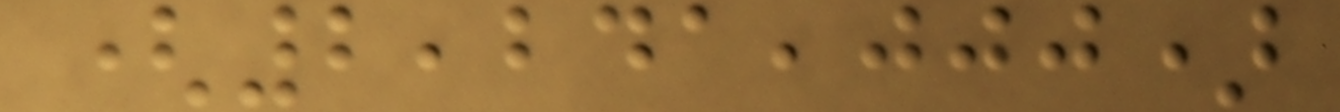(2,241,000)
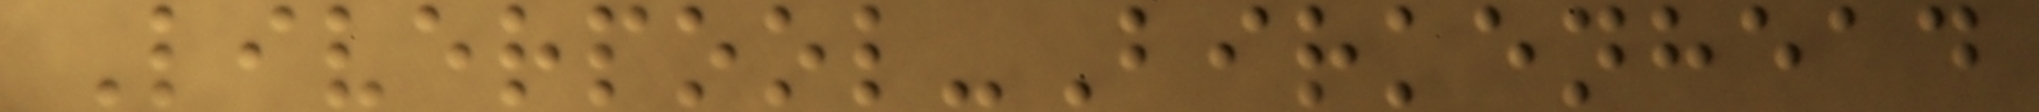Liverpool-Birkenhead
